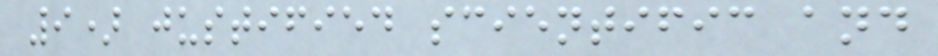9) justified scientific and
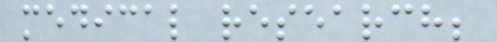medical research;
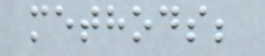methods;
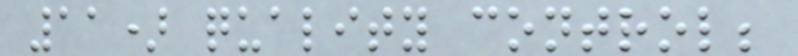11) quality control;
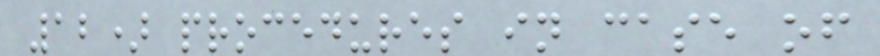12) procedures in case of
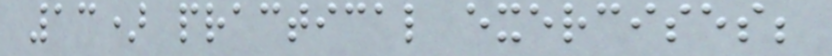13) practical exercises;
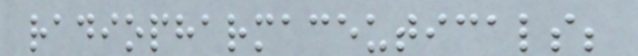radiopharmaceuticals;
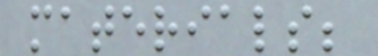materials;
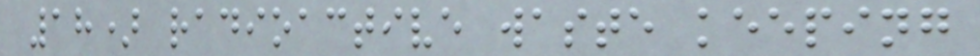18) radioactive waste keeping
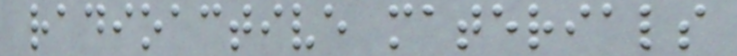radioactive materials
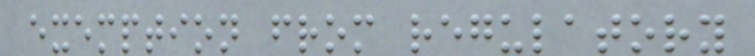exemption from regulatory
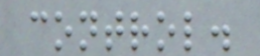control.
